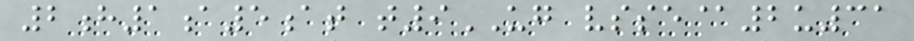2h1a5at t9UG vsse@2u31
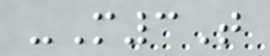-M3T
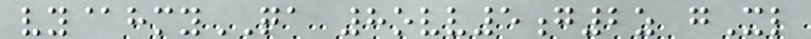vy@hmyQA 8ovv5g2z gXl
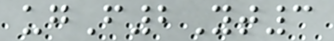ugF2Yt3
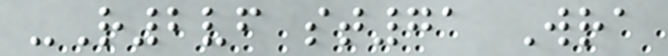-R2vf st71 Wra
